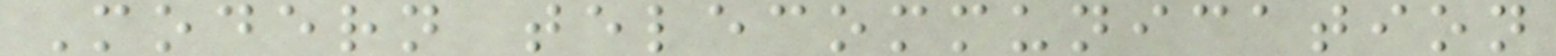Modern telecommunication
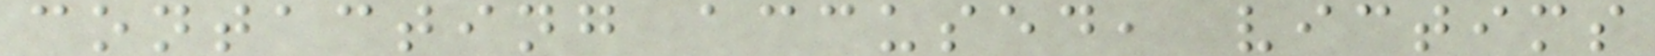contacting accused, victims
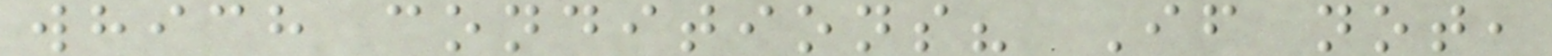which conditions? If not,
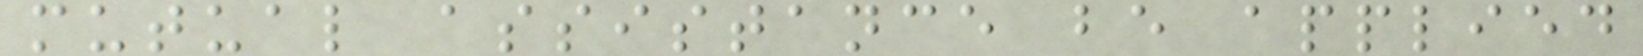mutual assistance be applied
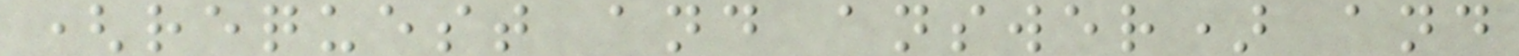(request and answer) and
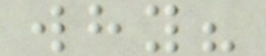why?
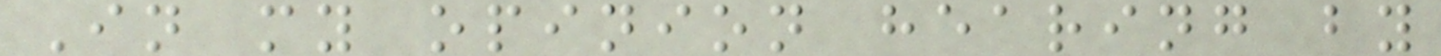In my opinion hearing by
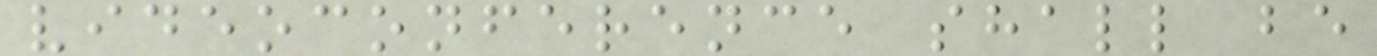videoconference shall be
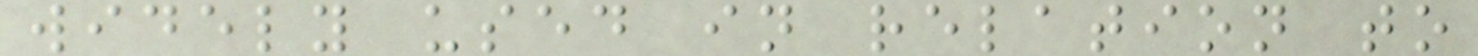widely used in relation to
